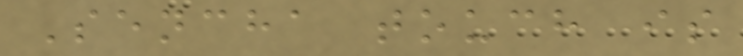Sencha touch is
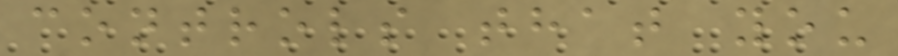controls that you
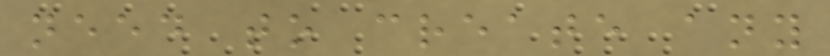need to create any
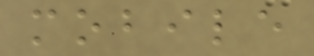mobile
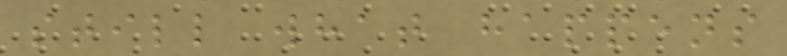still what happens
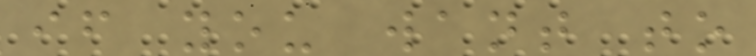if you want to
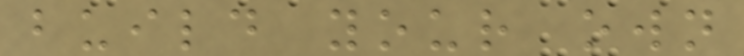build your own
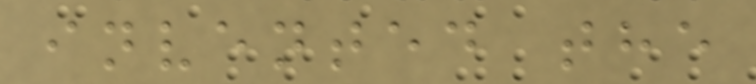invented the
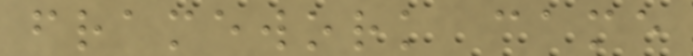framework came
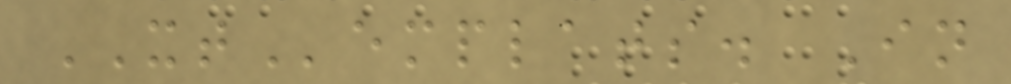XTemplats. In
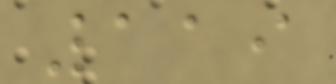119
